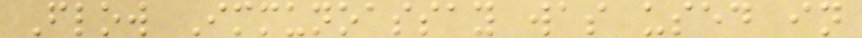Flow Immunoassay was used in
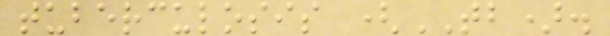tuberculosis (TB).
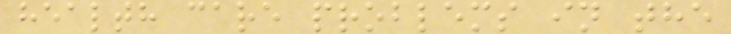health care problems in the
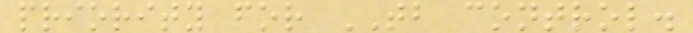priority for TB control.
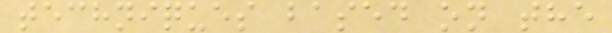techniques based on the
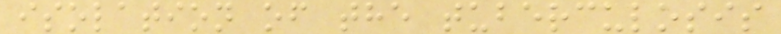isolation of the tuberculosis
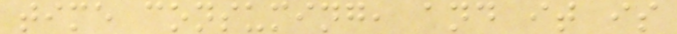time consuming, and it is
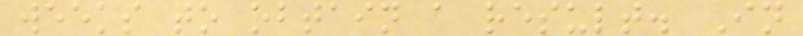weeks to obtain a result. In
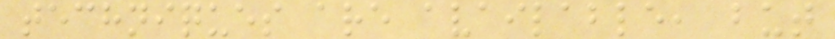techniques are available, but
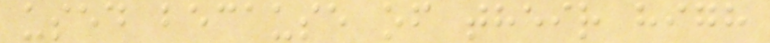used because of their high
